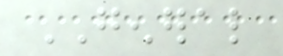GENERAL
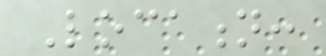Location:
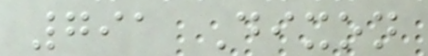791 Dixon
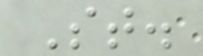St.
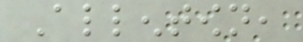Allentown,
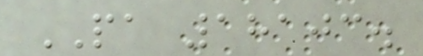PA 18103.
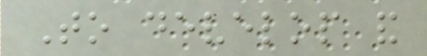To develop and
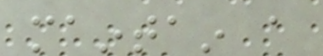maintain a
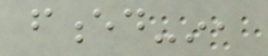fenced-in,
